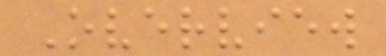Overview
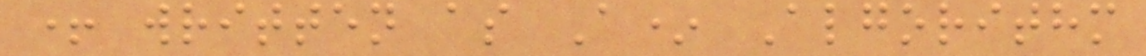+ written as A* Algorithm
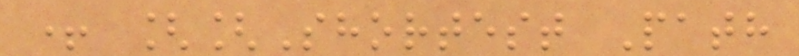+ [[Shortest Path
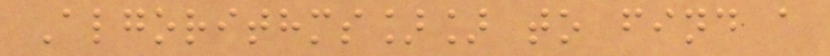Algorithms]] to find a
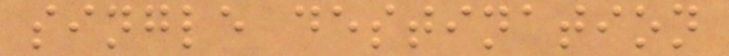single destination
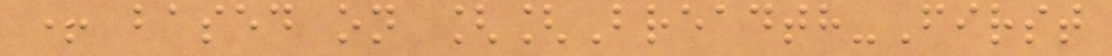+ based on [[Breadth-First
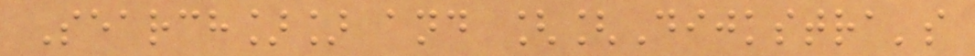Search]] and [[Dijkstra's
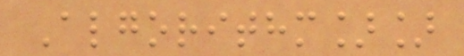Algorithm]]
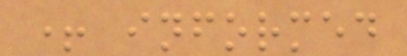+ informed
